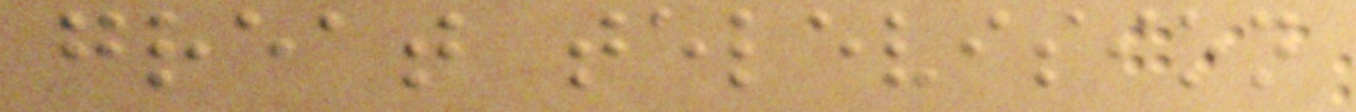great television
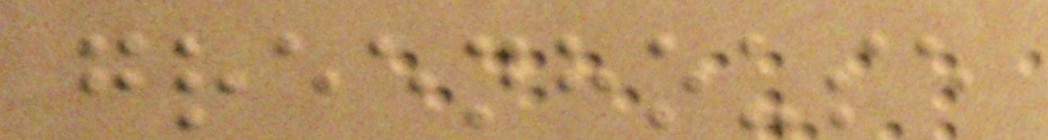greenhouse
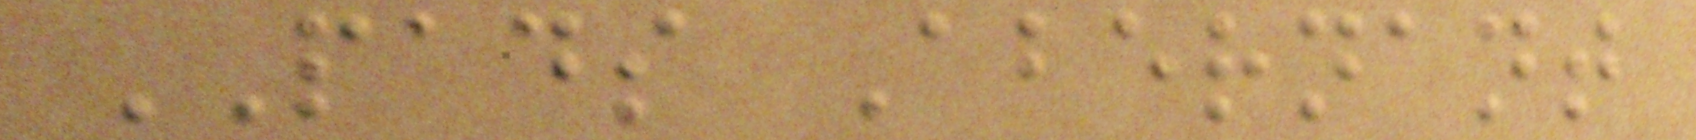PADS Abernant
